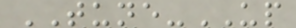TUNE-UP
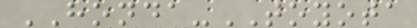HONDA-TOYOTA
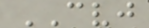CVJ
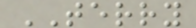TERRY
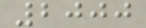2000
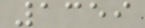1359
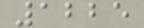1225
